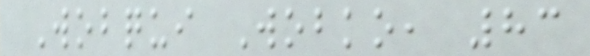Wobqui Wobko, 83
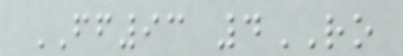FF93 4RO
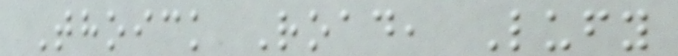Thoick Road, Lufy
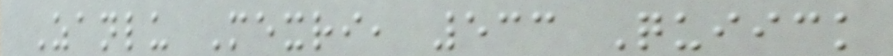Zanlu Mexri, 533 Quiick
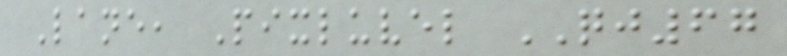Lane, Pixluvel QJ67
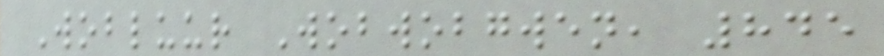Wobluur Wobwobgwen, 845
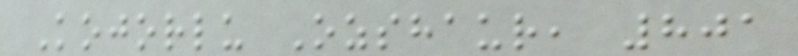Kojorlu Ozshaur, 801
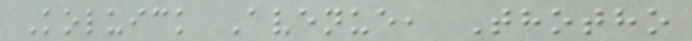Koluick Avenue, Thotho
